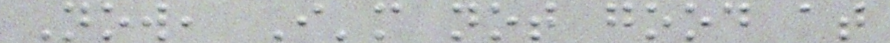Now, I'm not good at
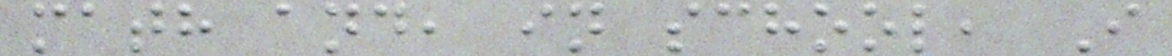math and, in school, I
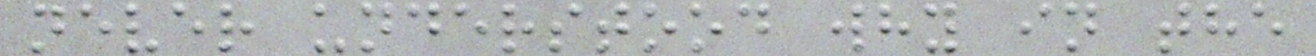never understood why in the
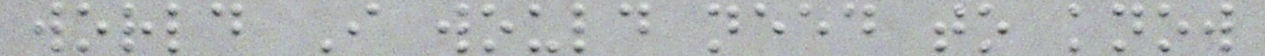world I would need to know
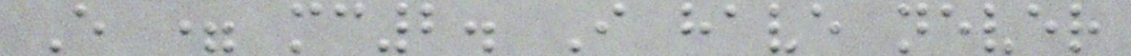E = mc2. I have never
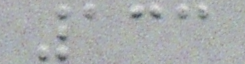133
